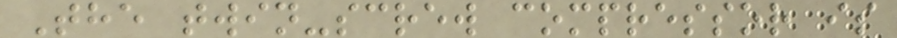The twin-screw compressor is
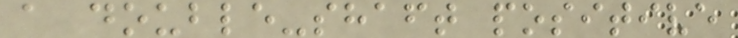a double-shaft positive
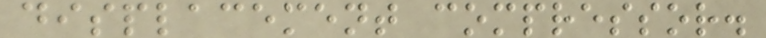displacement compressor.
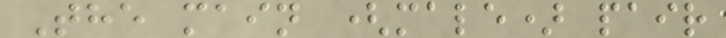The main (male) pair
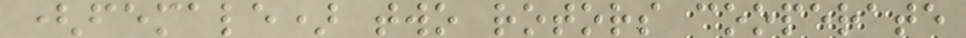(female) two rotors cooperate
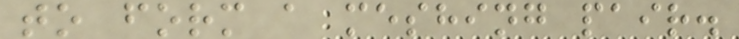to form a meshing pair.
